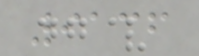9136
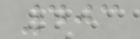403
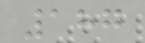187
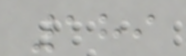189
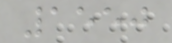1550
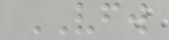VFW
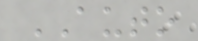AUTO
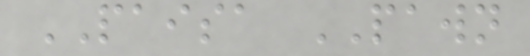PAISA PAWN
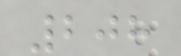208
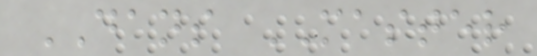DANS MASTER
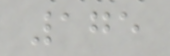175
